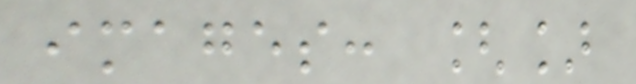images: []
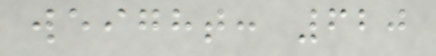weight: 620
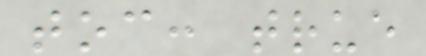toc: true
